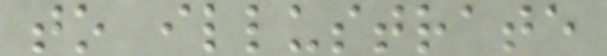to illustrate
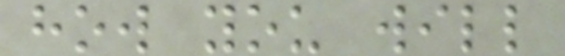how you will
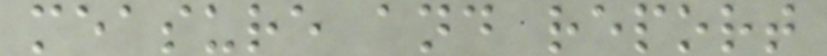measure and report
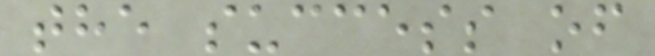the success of
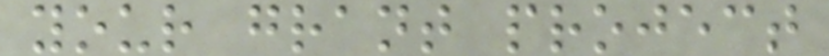your grant project
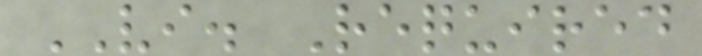VI. Required
